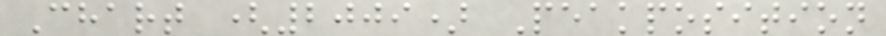Chart (2009) Peakposition
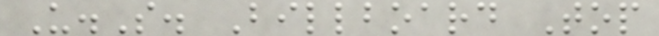U.S. Billboard Top
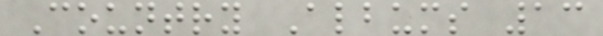Country Albums 13
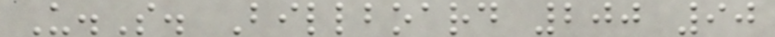U.S. Billboard 200 90
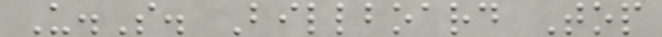U.S. Billboard Top
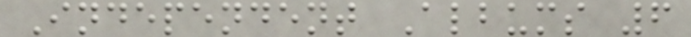Independent Albums 6
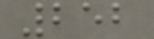252
